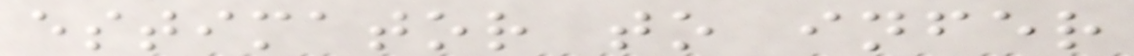estimator to infer
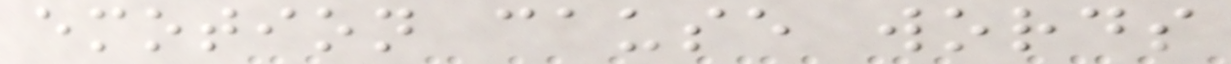emotion cause words
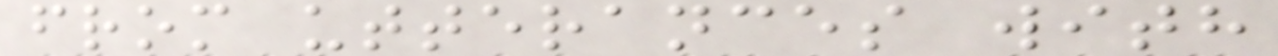from utterances with
